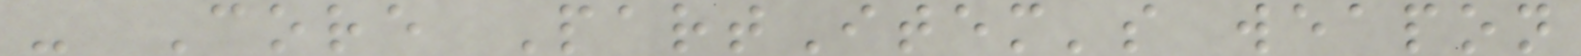- Core PartItem's weapon
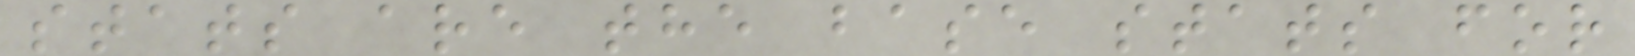stats are the base stats for
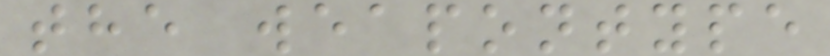the weapontype
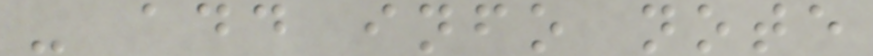- add info note
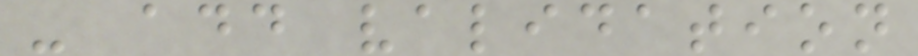- add validation
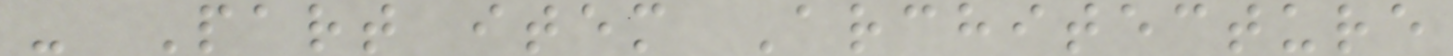- Part item Architecture
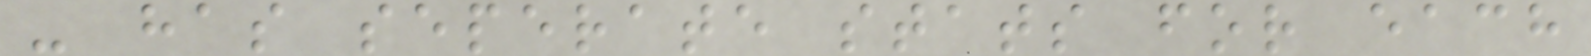- has seperate stats for each
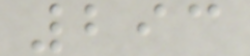293
